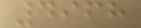4968
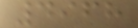4968
